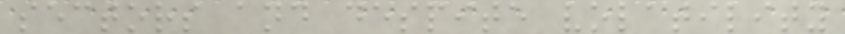sectors and despite volatility
